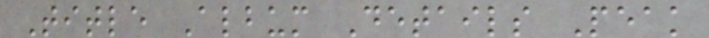Title Album Details Peak
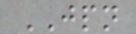JPN
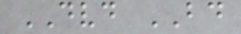DVD BD
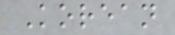Korean
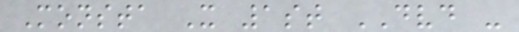Monsta X 1st DVD -
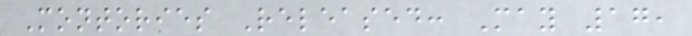Montories Released: May 17,
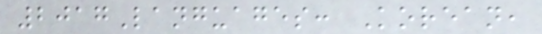2017Languages: Korean,
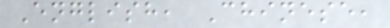English, Chinese,
